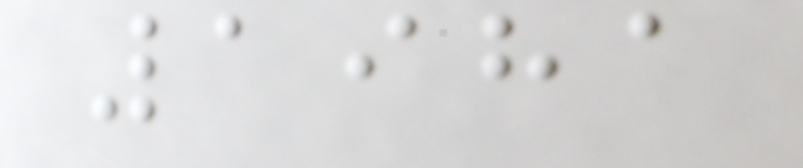1981
